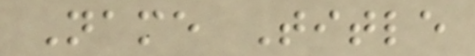Name Title
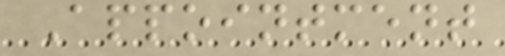Appointment
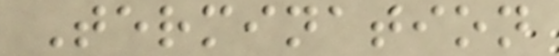Termination
